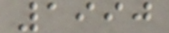1990
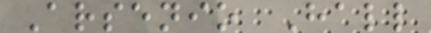Arsenio Hall
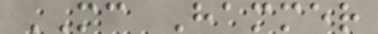MC Hammer
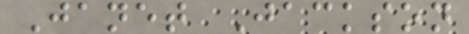Janet Jackson
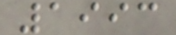1993
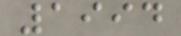1994
